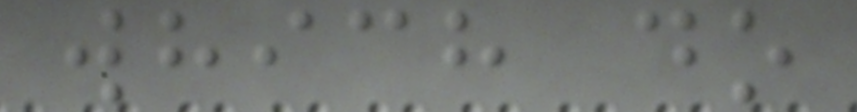which do
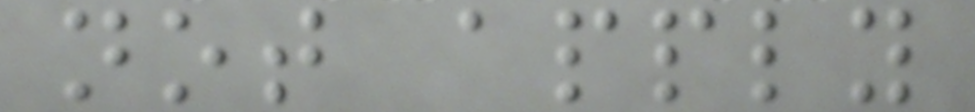not apply
